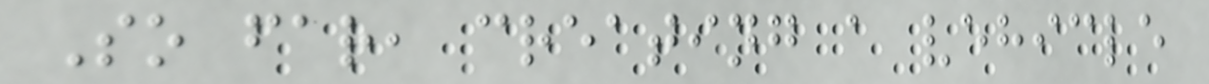So far, creating a vehicle
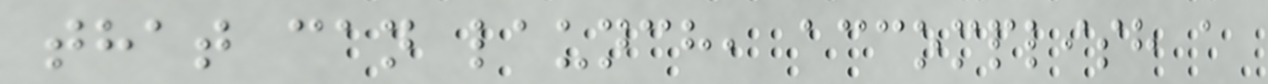that can launch, accomplish a
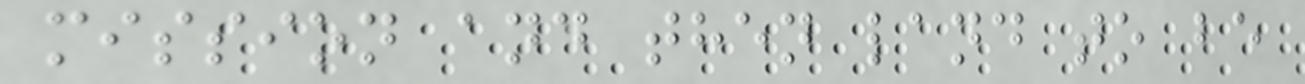mission and then land to be
